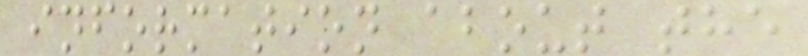information about the
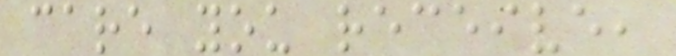care you receive,
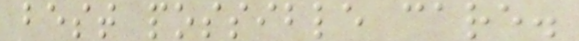best possible care.
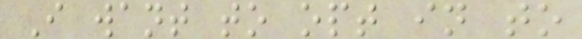I want to opt in to
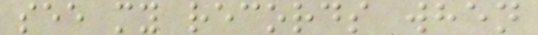see my records when
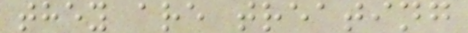they are treating
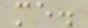me.
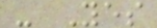- Yes
